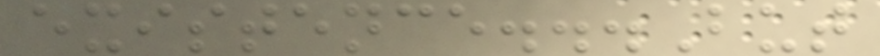existence...But
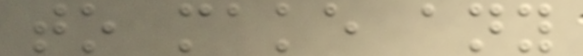to make any
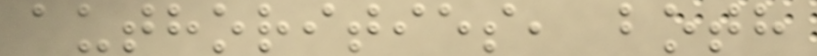authorities, both
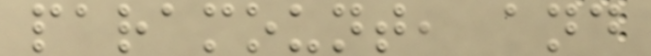paramount, and
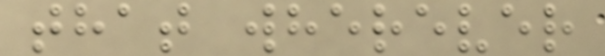that wherever
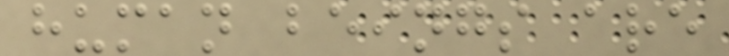human beings are
